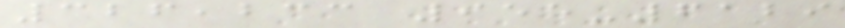326,233 955-6129
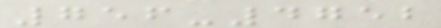756-4752
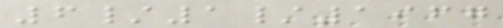6/1/1967
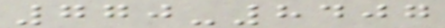770-8407
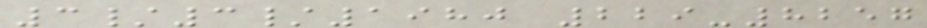3/3/1980 229-8257
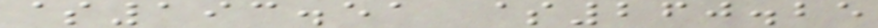$193.51 $260.25
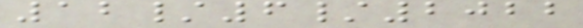12/6/2022
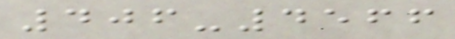406-4566
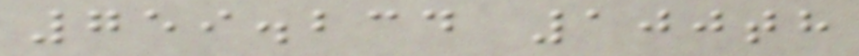759.234 100th
